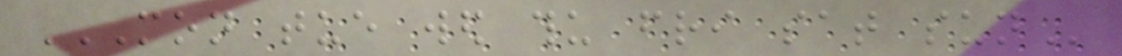MON TUE WED THU FRI SAT SUN
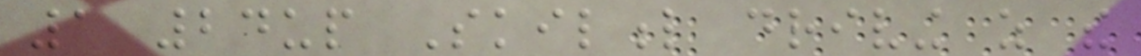1 24up Skilful driving as the
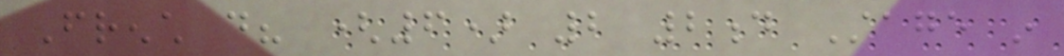French do? (6) 2 2d Stage in
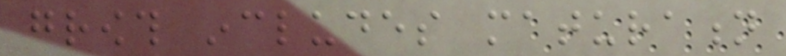growth includes maturation
